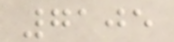7105
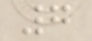7
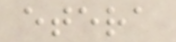etera
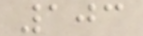103
